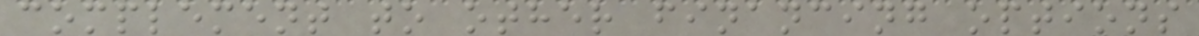complement to other financing options
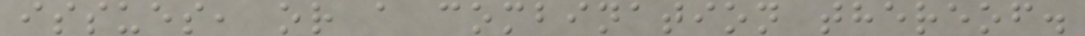issues, or a combination thereof.
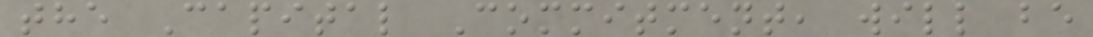the Capital Commitment, will be
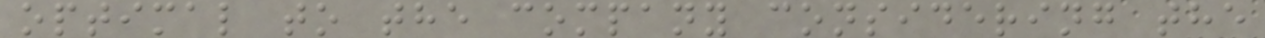optimal to the company considering the
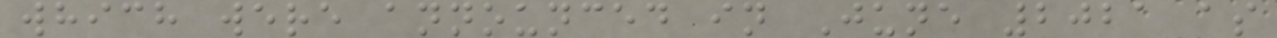which were announced in June 2021 as
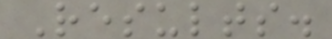Results.
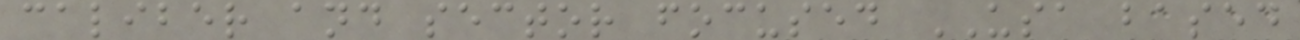caliber and sector focused USA based
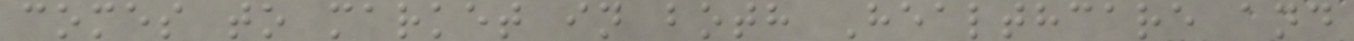comes to market in both Healthcare and
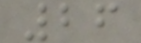26
